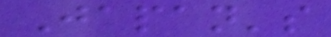Japan's
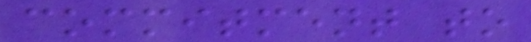commitment to
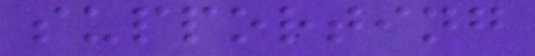supporting
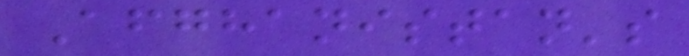Afghanistan's
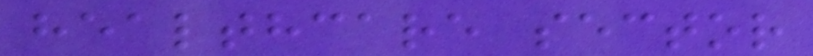healthcare sector
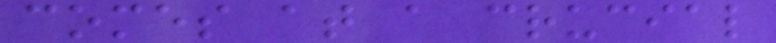comes at a crucial
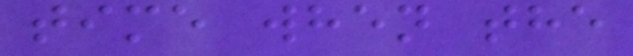time when the
